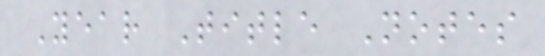Year Title Notes
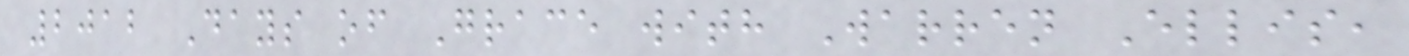2012 Days of Grace with Warren Ellis,
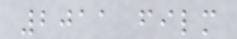2011 film
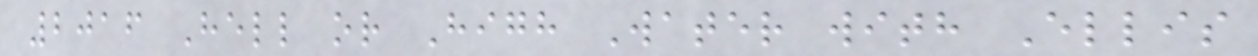2016 Hell or High Water with Ellis
